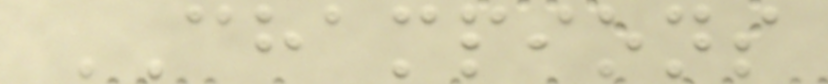CHAMPIONS
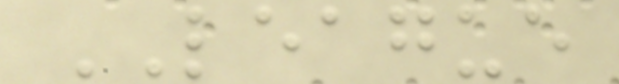LEAGUE
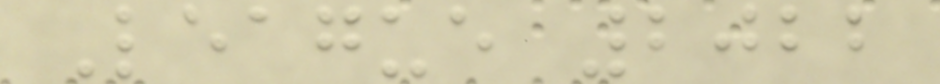League 2022
